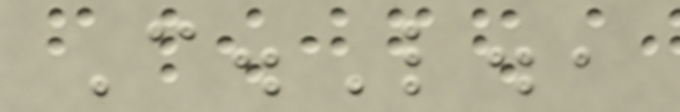C.L.,
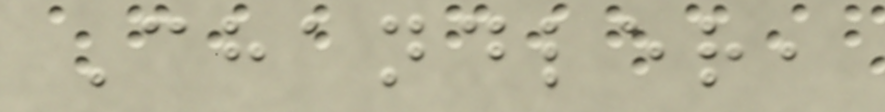Chandler,
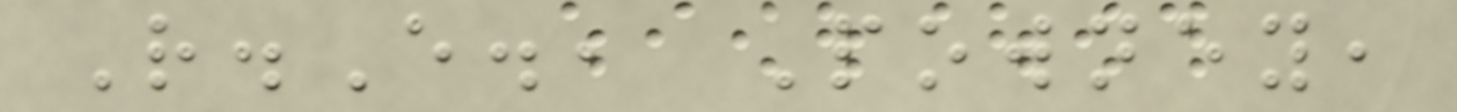R.E., Powney,
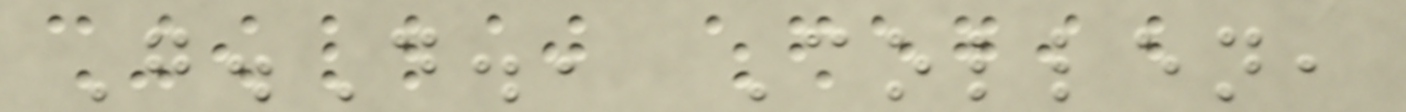G.D., Collen,
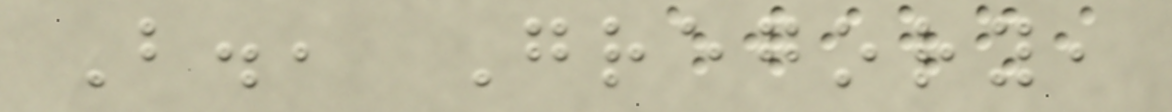B., Gregory,
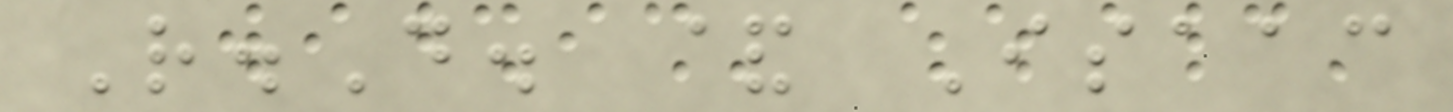R.D. & Isaac
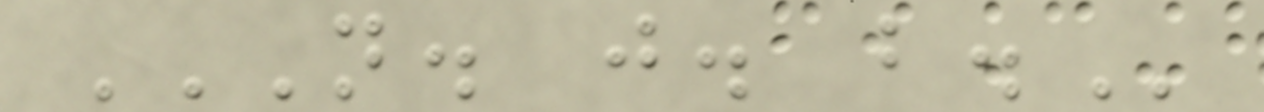N. J. B.
